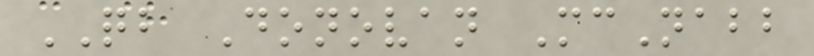QB Donovan McNabb
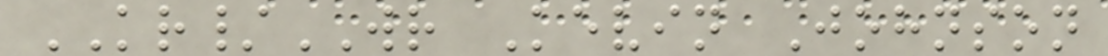KR/WR Kevin Johnson
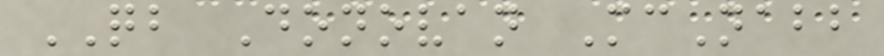QB Donovan McNabb
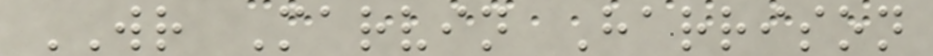WR Marvin Harrison
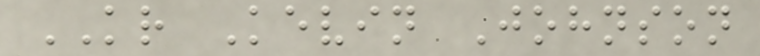KR Kevin Johnson
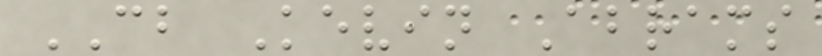CB Kevin Abrams
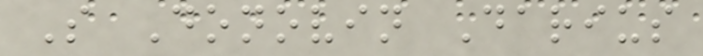S Donovin Darius
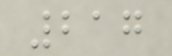217
